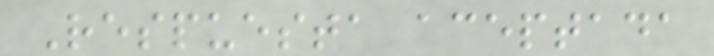Respuesta aceptada
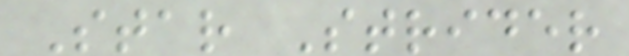Star Strider
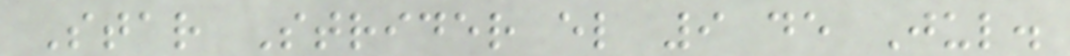Star Strider el 9 de Jul.
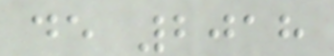de 2018
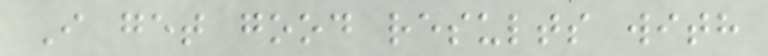I get good results with
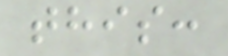this:
